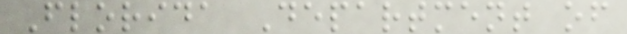Florida Department of
